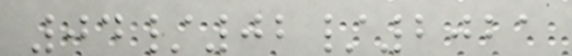04/02/2021
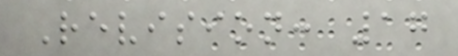Revision: 17
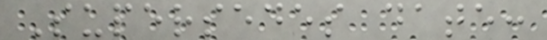Supersedes date:
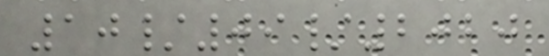10/09/2020
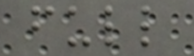full
